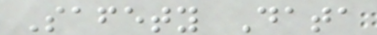Safety Data
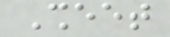Sheet
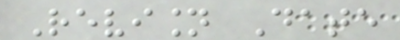Revision Date
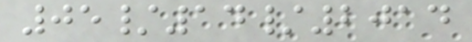05/14/2014
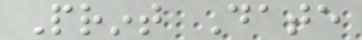Print Date
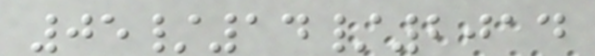05/14/2014
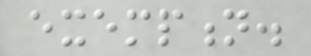exemption.
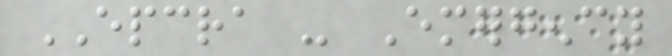EPCRA - Emergency
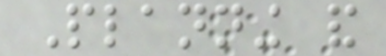Planning and
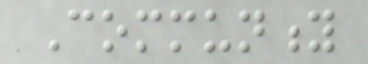Community
